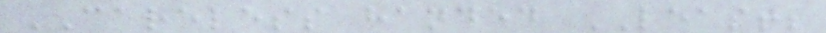CARELESS handed LEAST;
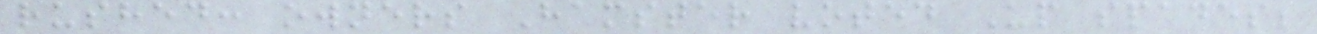rushed: owners Hamster voted Up spades;
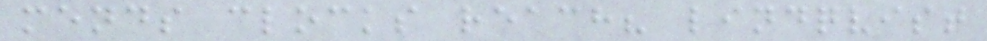mends clocks reach? lindqvist
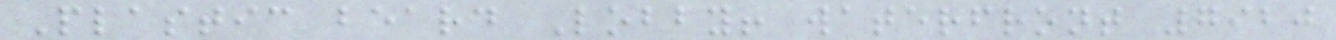Plastic beard Lobby! waterfront 7920
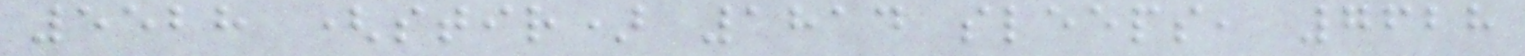5528 (stir) 1814 sleeps, 7628
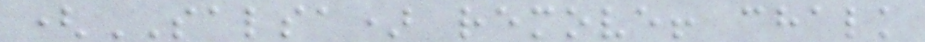(SALSA) remove! chalk
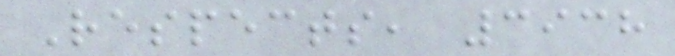Respects, 3938
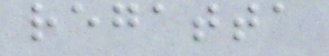regatta
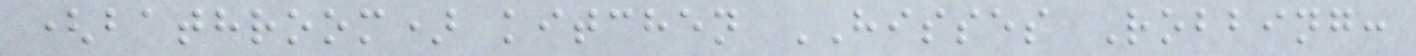(bathroom) kitchen HISSES Robbing:
